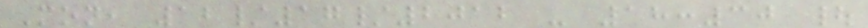Mon, 12/17/2012 - 18:30 |
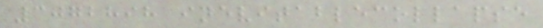3072898 inevitablecollapse
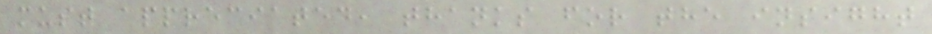must appreciated, thanks for the insight
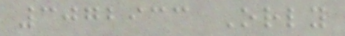3072933 Orly
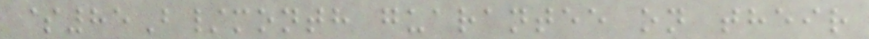$85B/month guarantee on their
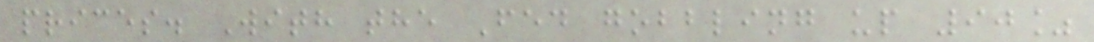prices. With the Fed gobbling up 90%
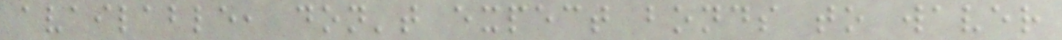available, don't expect bonds to waver
